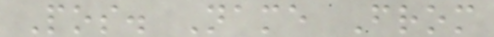Pos. Name From
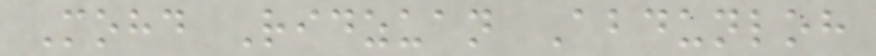Mohd Ridzuan Abdunloh
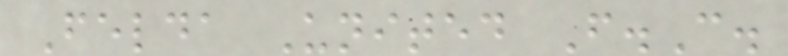Felda United F.C.
